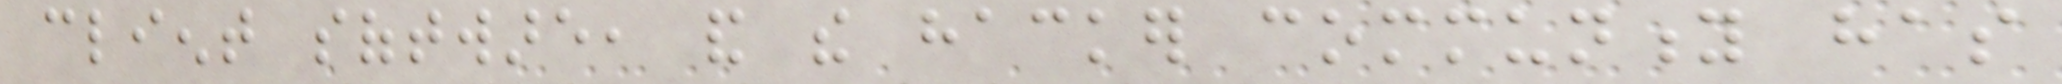client software, and the hacker community has
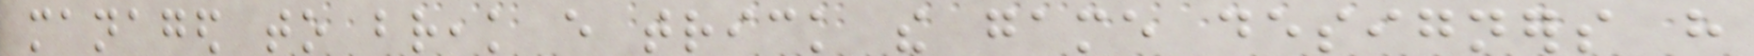managed to break every trick the game designers have
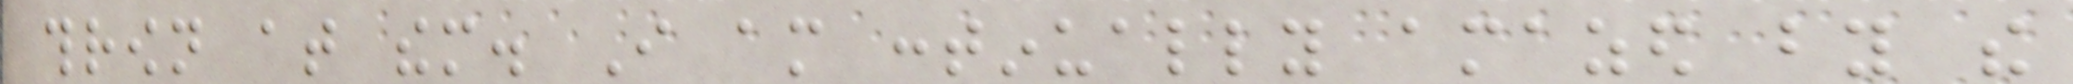thrown at them. I am continually amazed by the
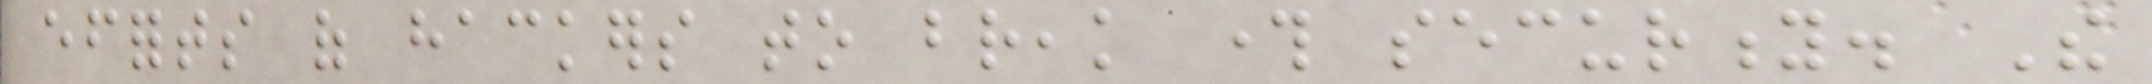efforts of hackers to break through security. The
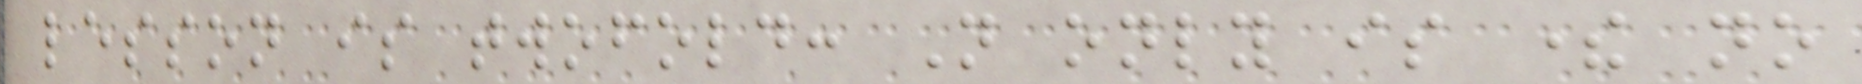lesson is twofold: Not only is there no
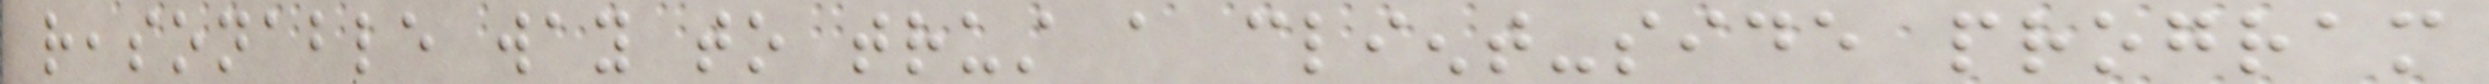reasonable way to trust a client-side program
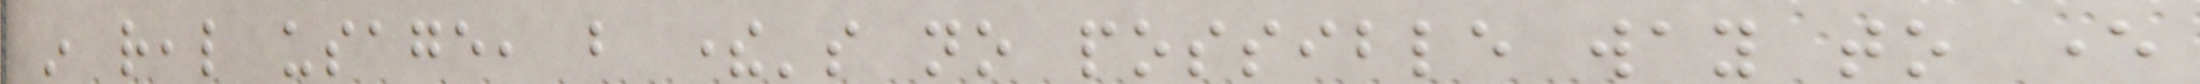in real usage, but there's no possible way to ever
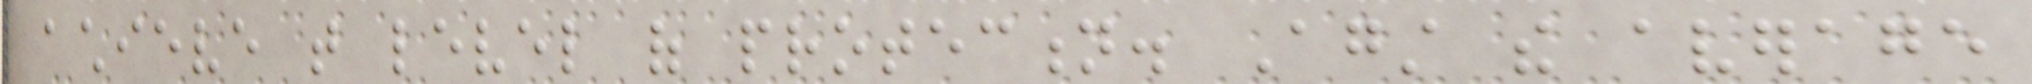achieve that level of protection. Against the average
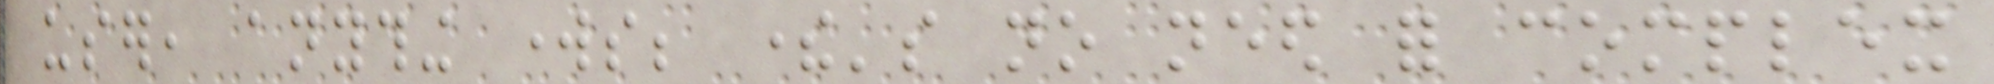user, anything works; there's no need for complex
